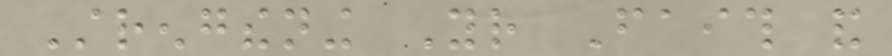Strengthening Your Faith and
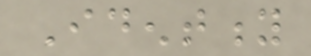Identity
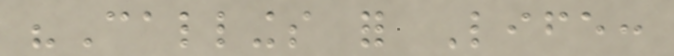"Callings for Life:
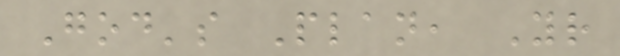God's Plan, Your
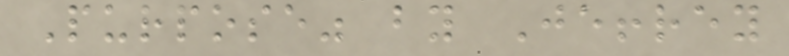Purpose" by Jeffrey
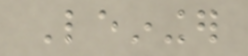Leininger
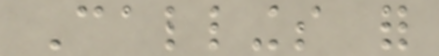Callings for
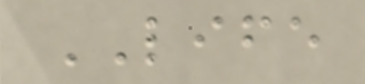LIFE
